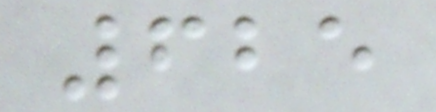625
